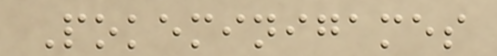Pokeminigames
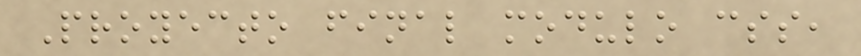Proyecto final modulo css,
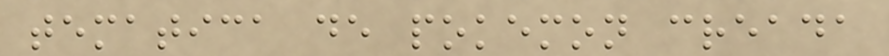tematica de pokemon creada
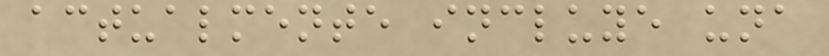actualmente incluye una
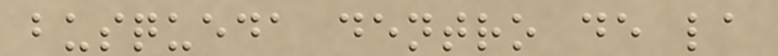busqueda dentro de la
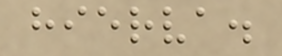hierva.
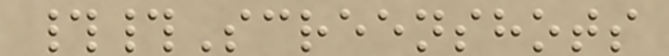##Screenshots
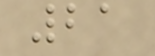21
